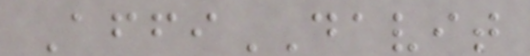AffiDAVIT
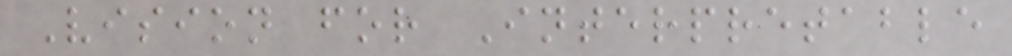Vision for Interpretable
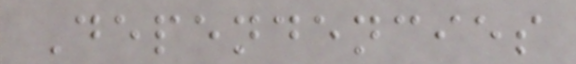Dependencies
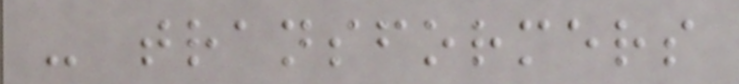- transformers
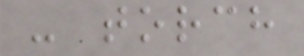- torch
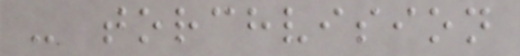- torchvision
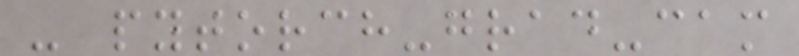- pytorch-grad-cam
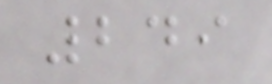249
